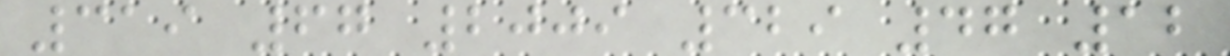319 67 2009 329 47 12
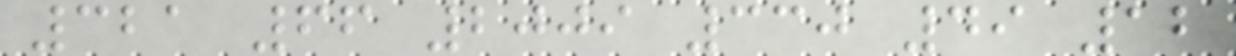321 66 2009 330 49 12
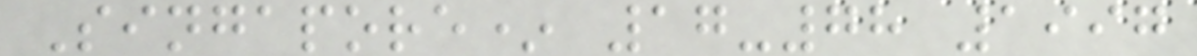Singapore* 17-78 1997
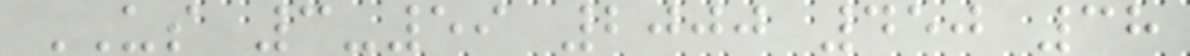US 3-59 2000 450 38
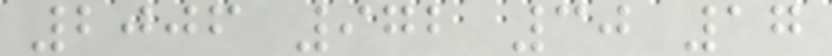2006 972 30 17
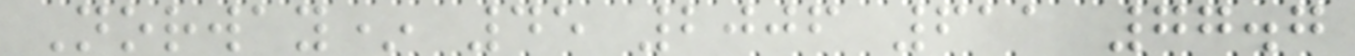Norway* 45 2006 611 77.7
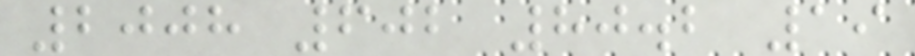2008 602 80.2 19
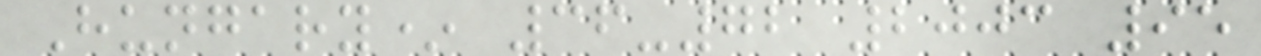Hungary* 36-72 2003 95
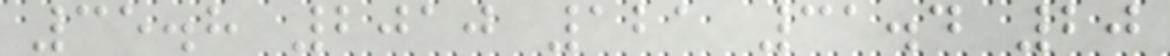35.8 2010 121 31.4 20
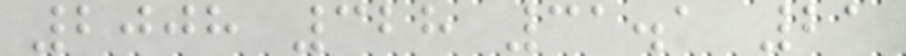2008 328 31.1 21
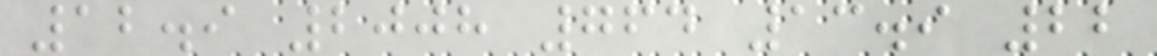12.9 2008 764 13.9 22
